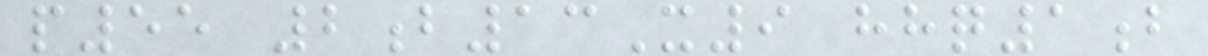p55 2b13X9 hhq1b
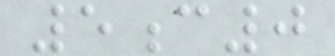5c0
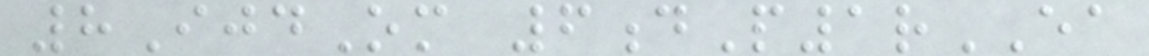8IjdOm 6dP1rEA
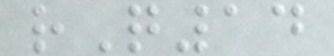rQ14
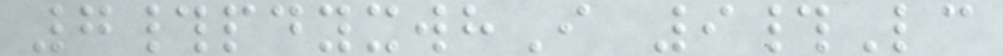7#pdyxwhI 9#Lc
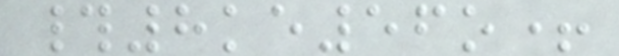#8ke56o+
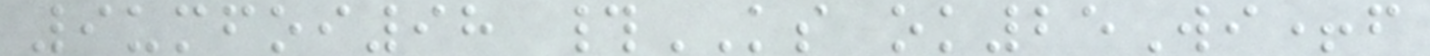9umfoi98 #KS ok25Wi+f
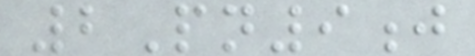2Pn9j
